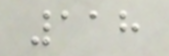118
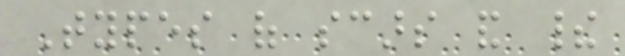Types of scars and their
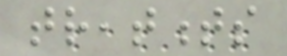treatments
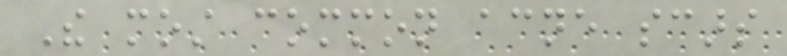The most common acne scars
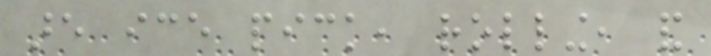are ice pick, rolling, and
